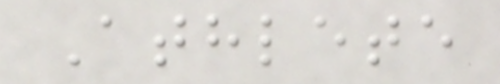Athlete
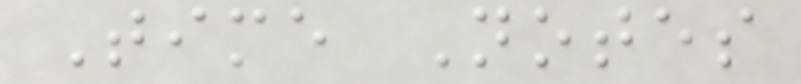Time Notes
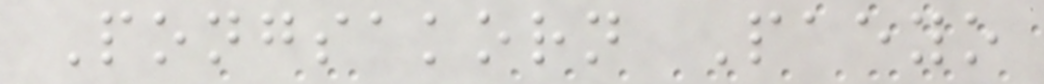Pongsakorn Paeyo
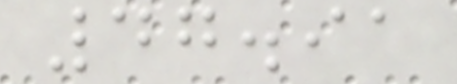47.91
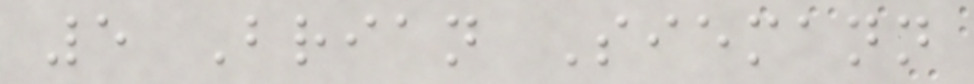5 Brian Siemann
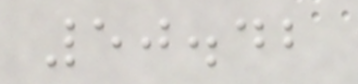50.42
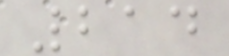214
